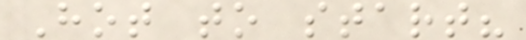Hot to start?
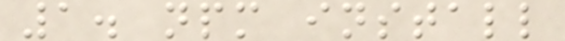1. npm install
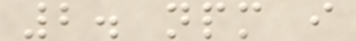2. npm i
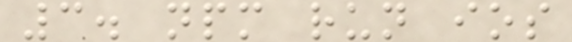3. npm run ios
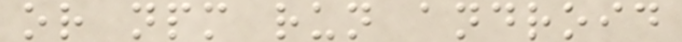or npm run android
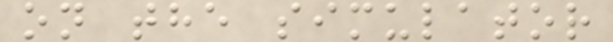on the simulator
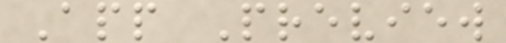App Preview
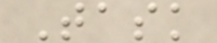Task
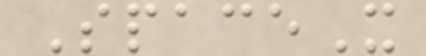SpaceX
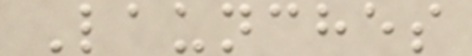Launches
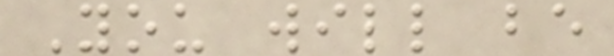You will be
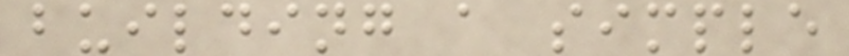building a simple
